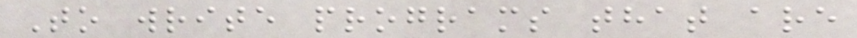To write programs that are
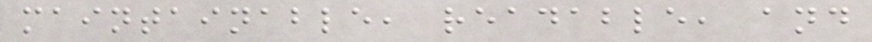maintainable, readable, and
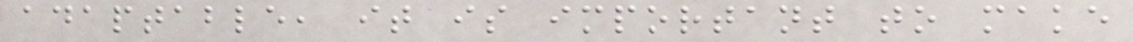adaptable, it is important to make
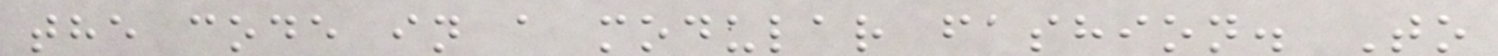the code in a modular fashion. To
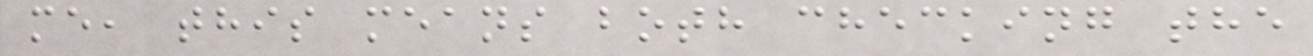me, this means both checking the
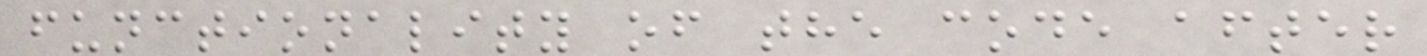functionality of the code after
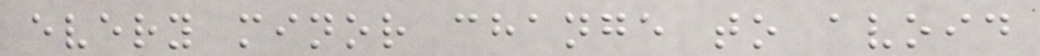every minor change to avoid
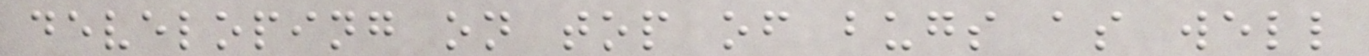developing on top of bugs as well
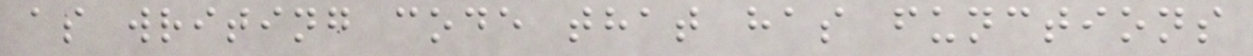as writing code that has functions
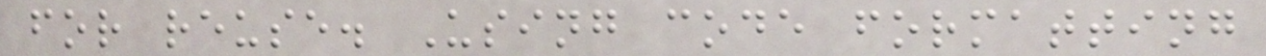for reuse. Using code formatting
